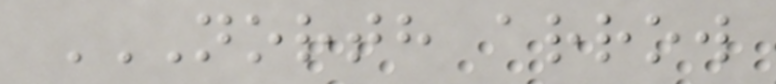NORTH ARROW
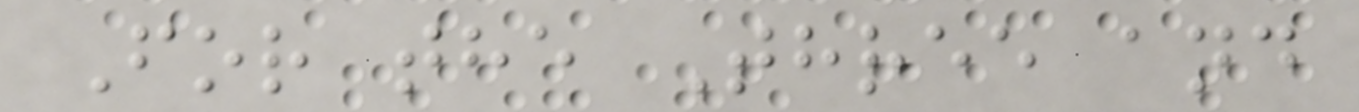For the Three and
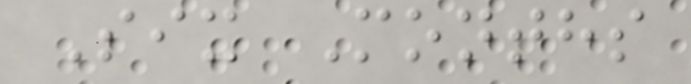Six Months
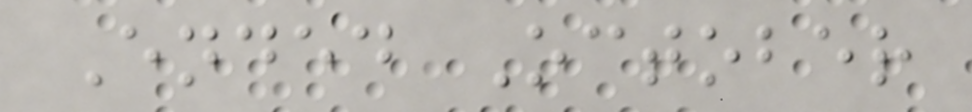Ended October
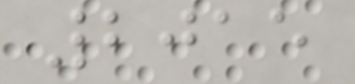2015
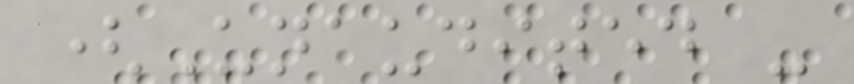(Unaudited -
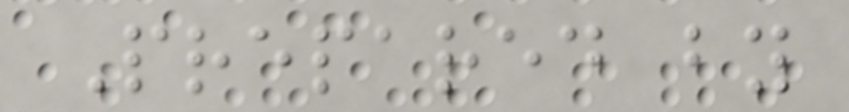Prepared by
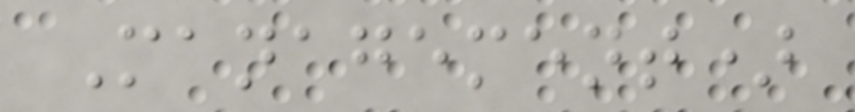Management)
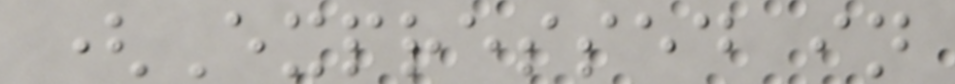(Expressed in
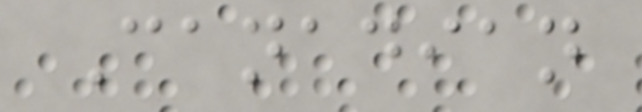Canadian
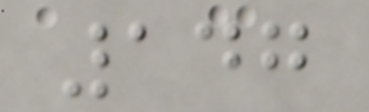147
